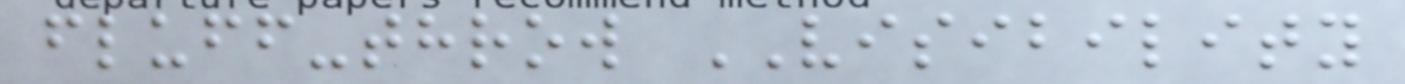fluff-throw VISIBILITY
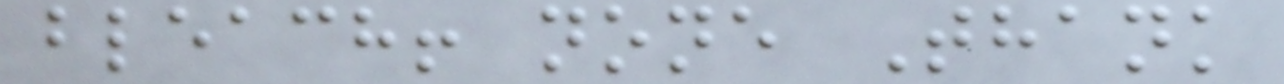bleach! none Thank
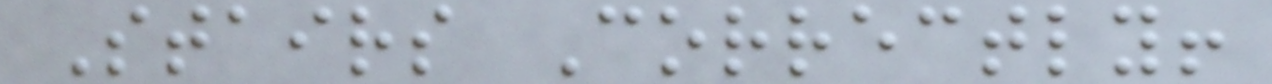Stairs Correctly!
